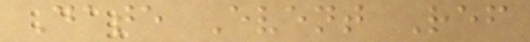Date Event Ref
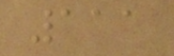111
